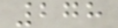278
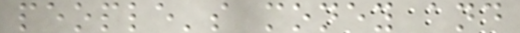people's money and
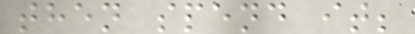then spend it;
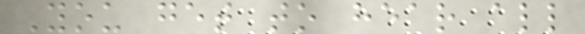You get to hear all
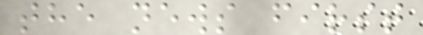the news first
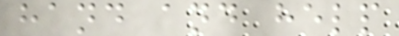hand and help
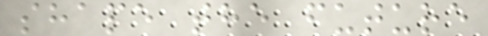shape the future
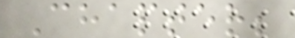Chapter;
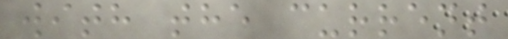with the current
